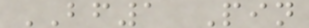BF1 Pin
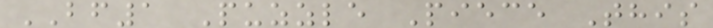BF1 Puzzle Piece This
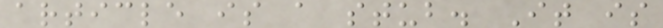article is a stub. It is
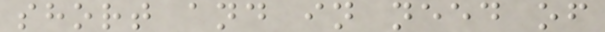short and in need of
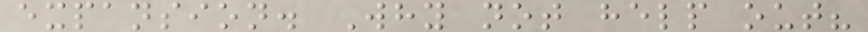expansion. Why not help out?
